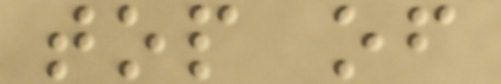top of
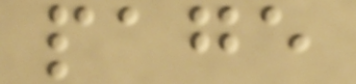page
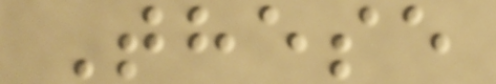These
